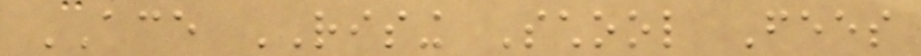ACE RISING School Fees
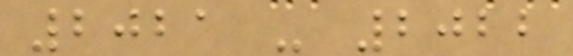2021 - 2022
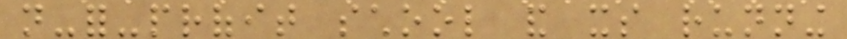not-for-profit school and its running
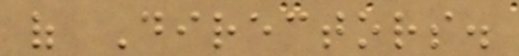of Directors.
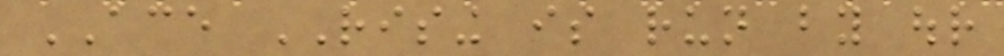ACE RISING is run by our
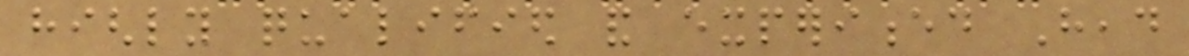highly qualified and experienced Head
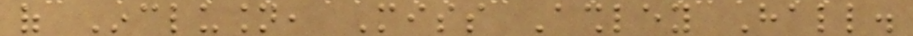of Inclusion, Miss Ashley Hall.
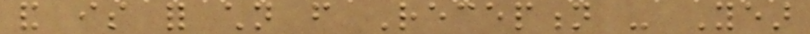and is for children from Reception - Year
